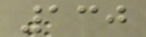130
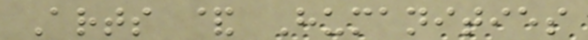Arts & Humanities
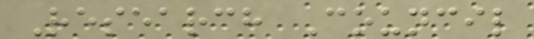Research Council
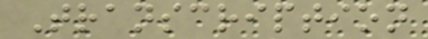Transcription
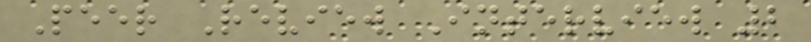Peer Review Interview 2
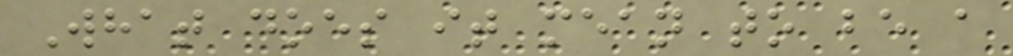What does it mean to be a
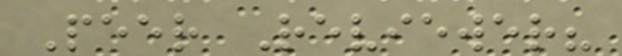Peer Reviewer?
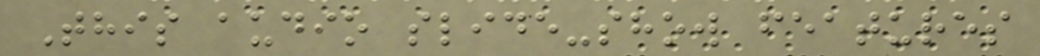This audio slide-show features
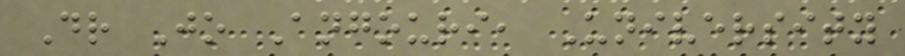Dr Jo Angouri, University
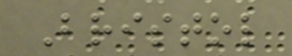Bristol
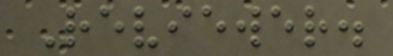Reviewer.
